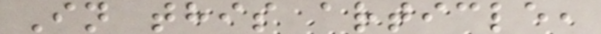In this article,
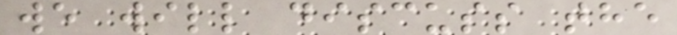we will discuss the
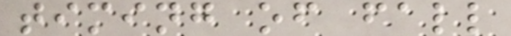timing of fall
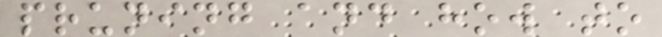pruning and how to
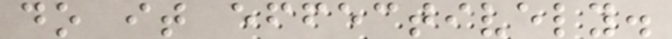do it effectively.
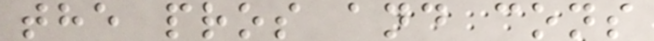the pros and cons
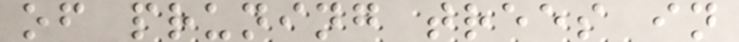of pruning trees in
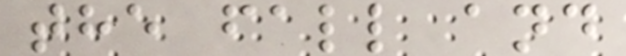the fall and
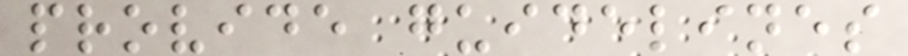provide guidelines
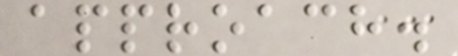approach.
